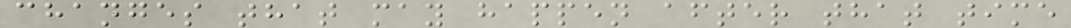changes that may happen after that time
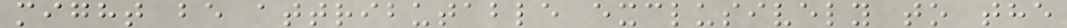might be attributable exclusively to the
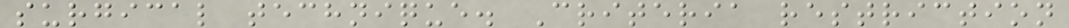surgical technique. Criteria restriction
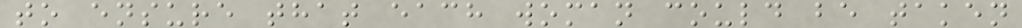to ensure that each woman could be taken
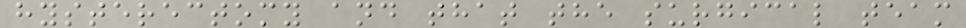hysterectomy and that the surgical team
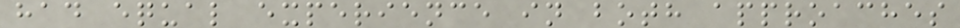had equal experience in both approaches
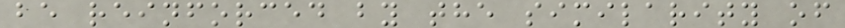be reinforced by the similarity of
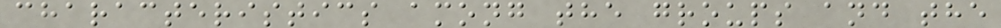characteristics among the groups and the
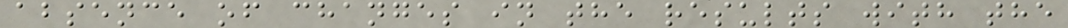absence of changes in the results with the
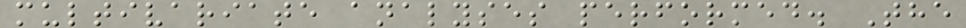multivariate analyses performed. The
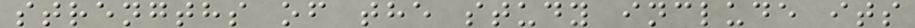strengths of the study include its
